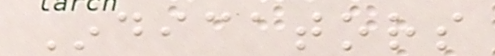Indicators
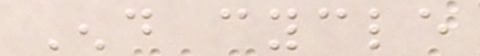End cycle
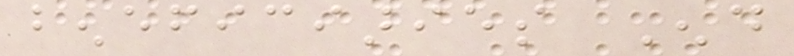beneficiaries End
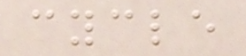cycle
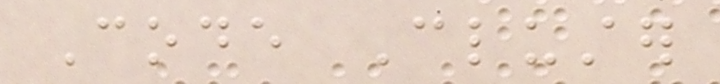Code Cluster
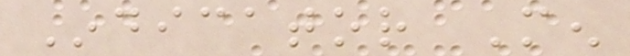Indicator Men
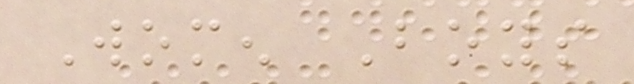Women Boys
